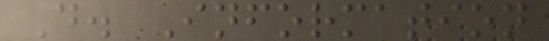D. Information
